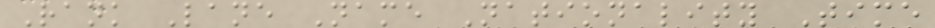Rank Lane Name Nationality Time
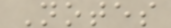Notes
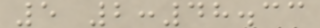5 2:48.33
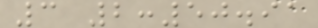3 2:50.91
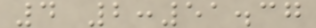4 2:51.37
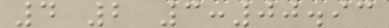4 2 3:00.93
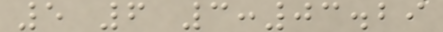5 6 3:03.29
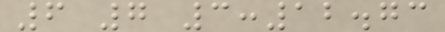6 7 3:12.73
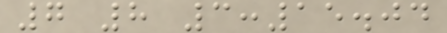7 8 3:15.04
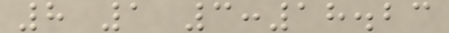8 1 3:18.23
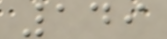149
